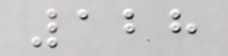128
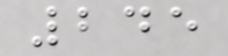245
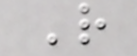R
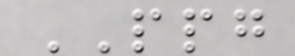PPG
